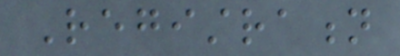Registration
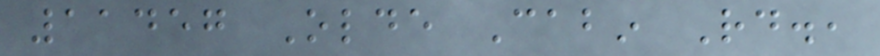11457 Olde Cabin Rd.,
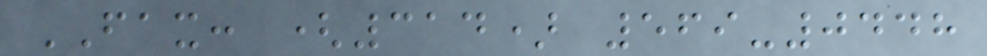FAX: (314) 569-0448
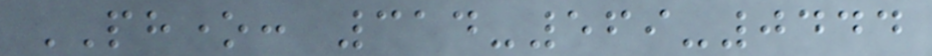PHONE: 314-569-0444
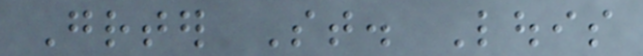Greater St. Louis
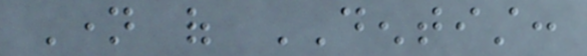Name of DENTIST:
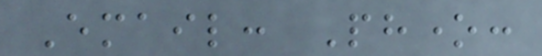Email: Phone:
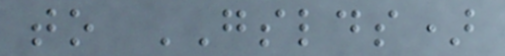to GSLDS)
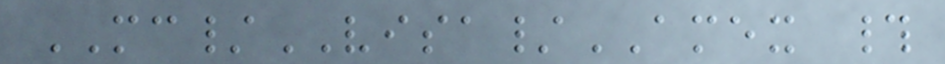MC/VISA/AMEX #
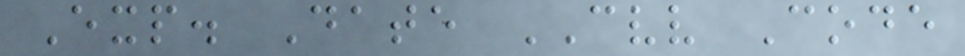Exp. Date CVV Code
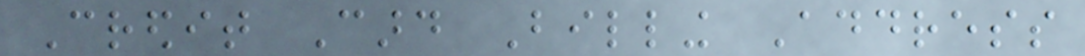Credit Card Billing Address
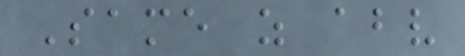Same as above
